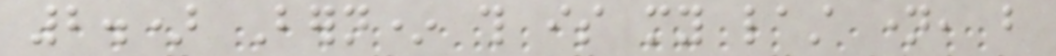2.) Bern* this is my last name, but
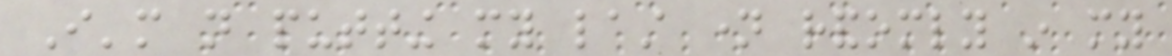I'm not putting my last name randomly in my
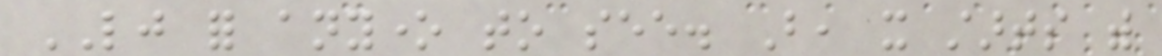LJ for anyone to see. But, it starts with
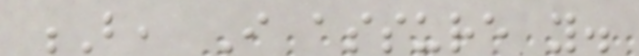B, I assure you.
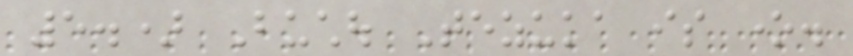5.) Buchou Tezuka is one.
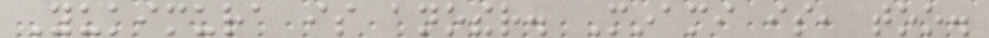Yukimura is another. Minami is, too.
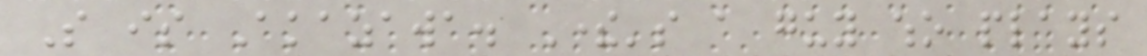So is Akazawa. There's a guy who plays
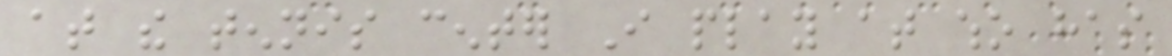at the tennis center I play at who has
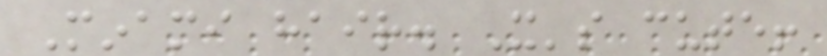Minami hair. It's cute!
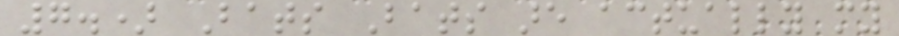7.) Bats Bats are actually my
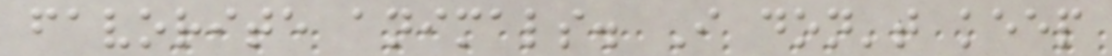favorite animals. I don't keep
